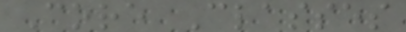Core Classes
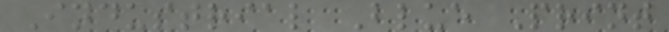Industrial Blue Print
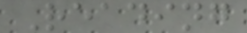Reading
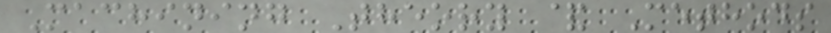Machining Theory & Methods
